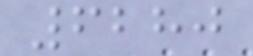6280
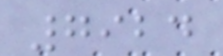7924
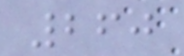260
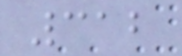312
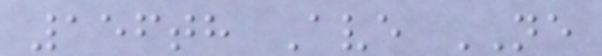156th Ave NE
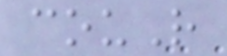couR
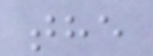the
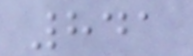841
